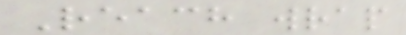Reach wrap
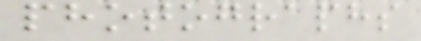photographs
